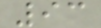93
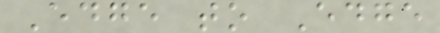Edge to Edge
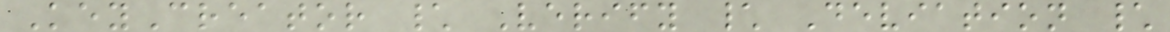KeyCreator \ Verify \ Deviation \
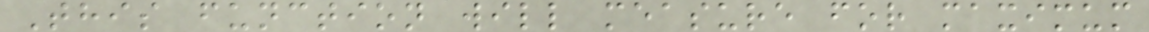This function will measure for maximum
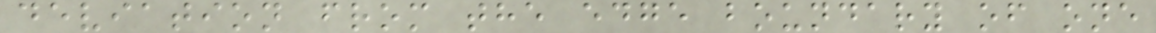deviation from the edge boundary of one
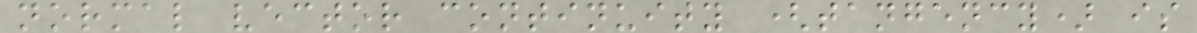normal vector continuity (tangency) is
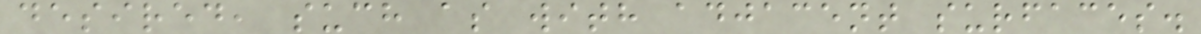desired, such as with adjacent surfaces.
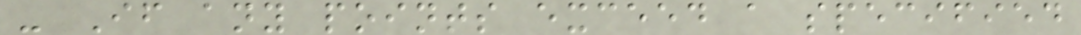- If any points exceed a specified
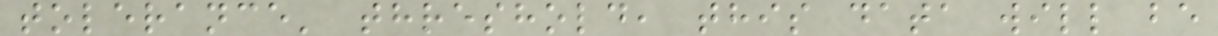tolerance' threshold, this data will be
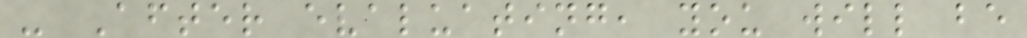- After evaluating, you will be
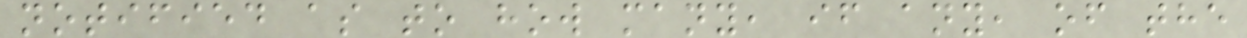notified as to how many, if any, of the
